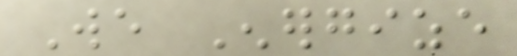We Energize
